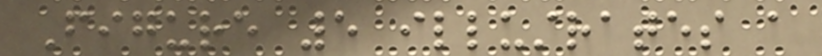Figure 5 illustrates a
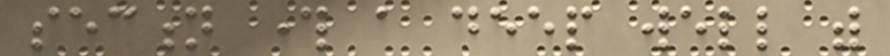section through a deep well with
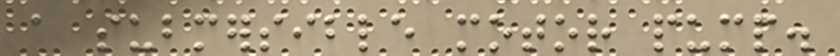a submersible motor pump.
